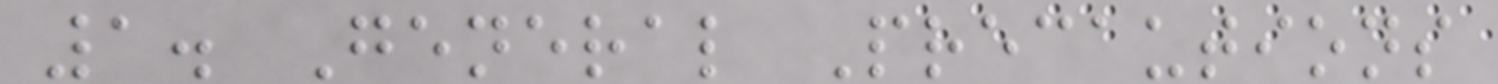1. General Precautions
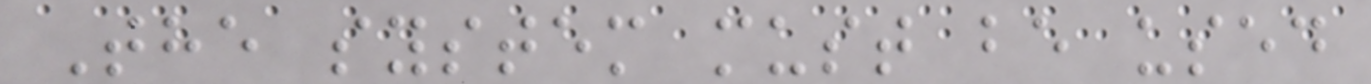The system must be used
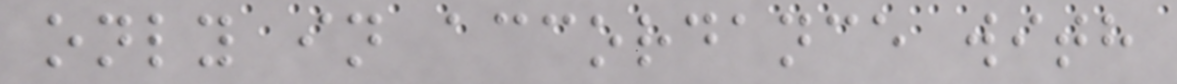only in accordance with
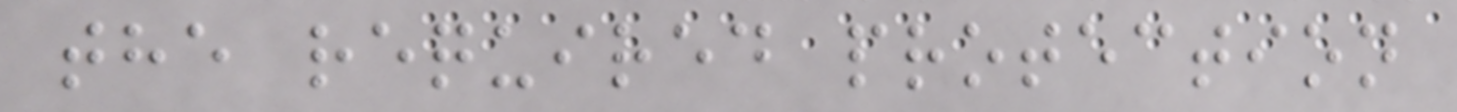the required protection
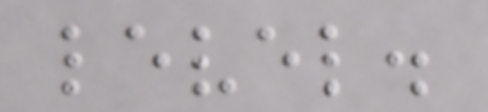level.
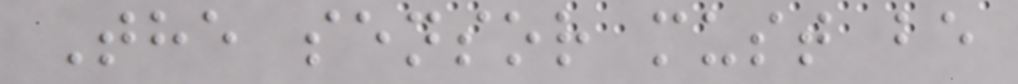The sensor must be
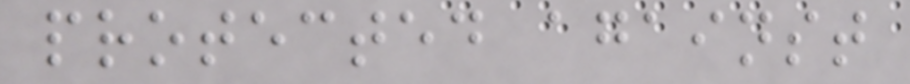protected against
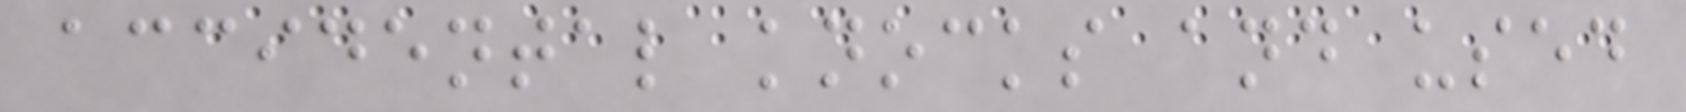accidental knocks and used
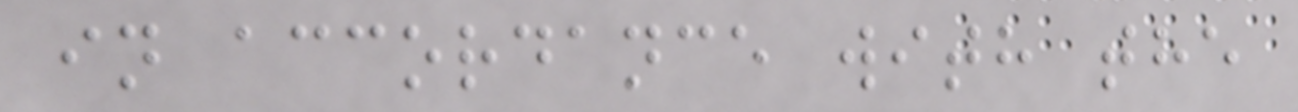in accordance with the
